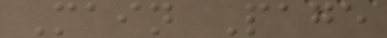Main Page
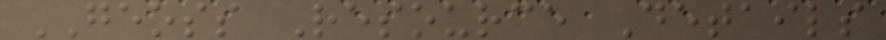GEOSS Resource Details
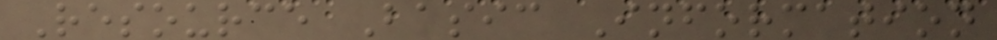Resource Basic Information
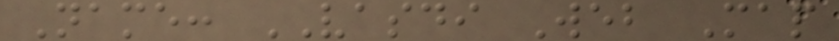Name: VASDI Web Map
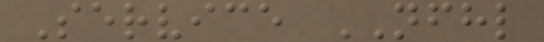Service NFHL
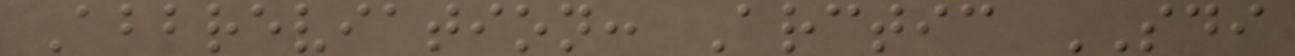Abbreviation: Arctic SDI
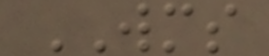WMS
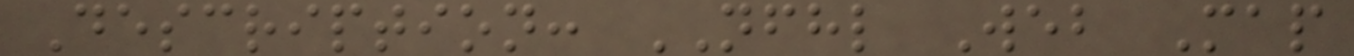Description: NFHL Web Map
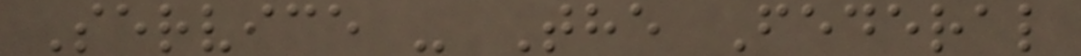Service - The Federal
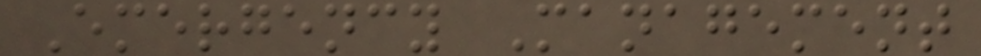Emergency Management
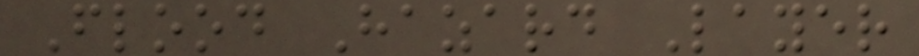Flood Hazard Layer
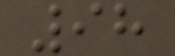98
